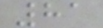81
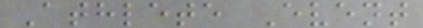Athlete Event
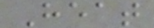Heat
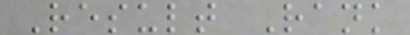Result Rank
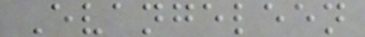Evangeleen
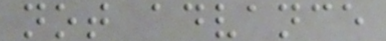not advance
